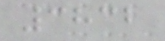3832
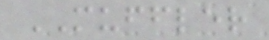MUFFLER
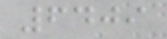6409
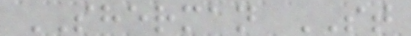SHERMAN ST
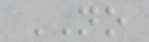NO
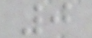0
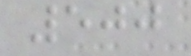500
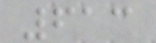613
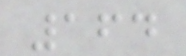164
